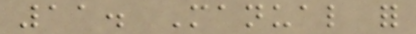11. Manual for
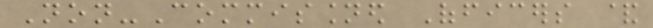Non-Commissioned Officers &
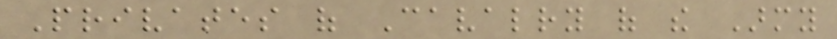Privates of Cavalry of the Army
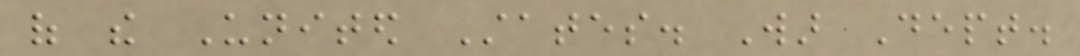of the United States. War Dept.
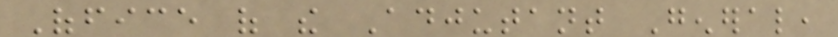Office of the Adjutant General,
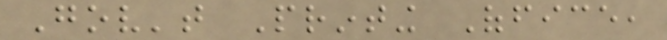Gov't Printing Office,
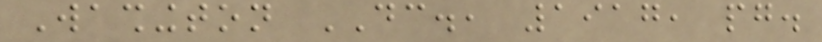Washington DC., 1917, pg.
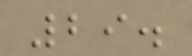29.
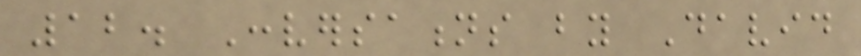12. Conversations by David
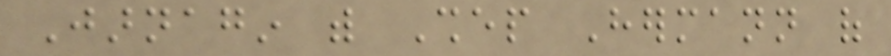Jarnagin with Shep Hermann of
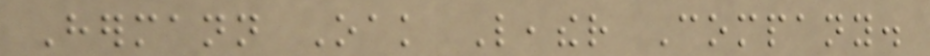Hermann Oak Leather Company.
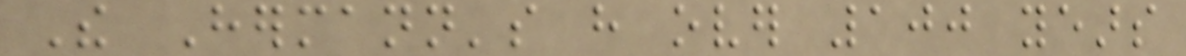The Hermann's have over 100 years
